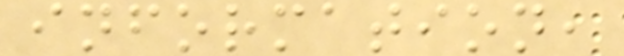information,
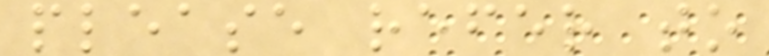please refer to
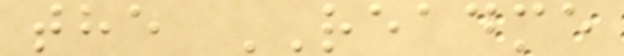the README
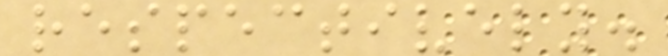respectively.
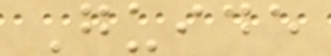Guide
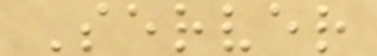Server
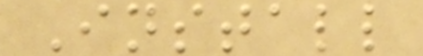Install
